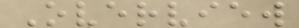Overview
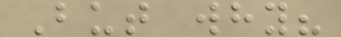But why?
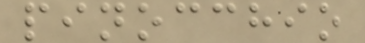pinocchio
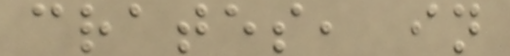crates, in
